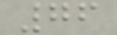76
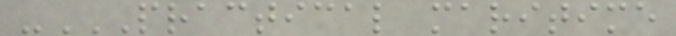-PRACTICAL MARITIME
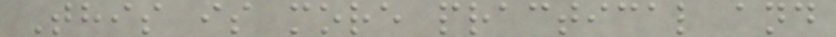This is more practical and
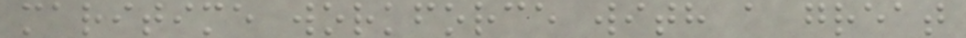maritime workforce with a great
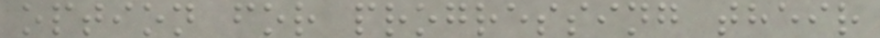option for progressing their
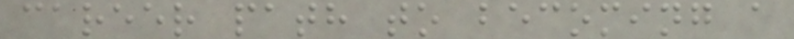career path to becoming a
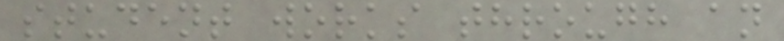student works through an
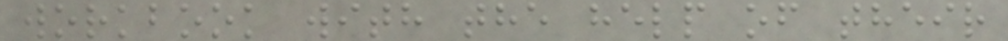workbook with the help of their
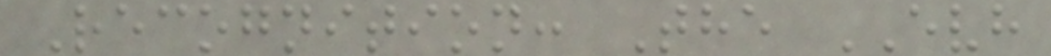Recognition: The EVH
